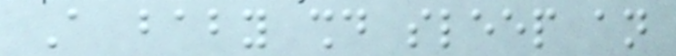A baby should sleep an
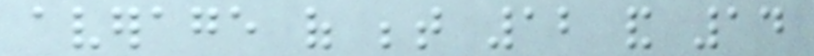average of between 12 and 14
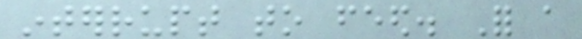interrupt to feed. For a
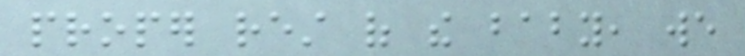proper rest of the baby, we
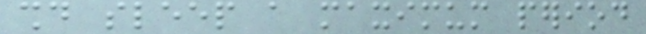should sleep a maximum period
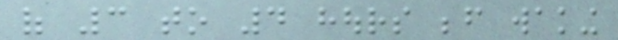of 3 to 4 hours before waking
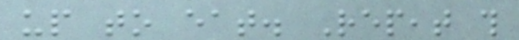up to eat. Repeat this
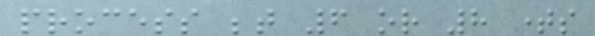process between 6 or 8 times
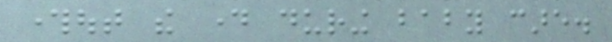throughout the day during baby care.
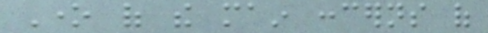One of the main concerns of
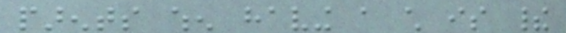parents when having a child is their
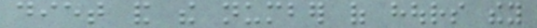diet and the number of hours they
